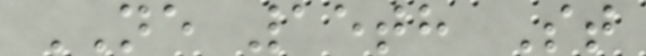NE 15th St
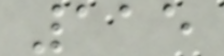115
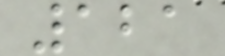121
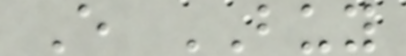E BUY
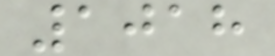1018
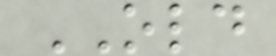OLD
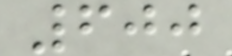600
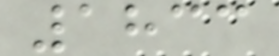1833
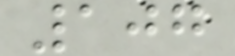107
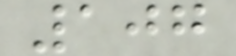107
